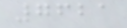7621
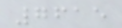7615
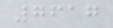7617
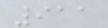911
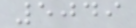5049
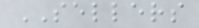SELLERS
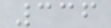336
